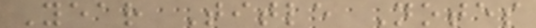Year Title Notes
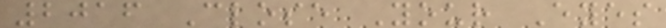2016 Close Your Eyes
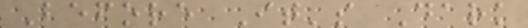Before It's Dark
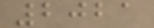2021
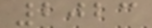2023
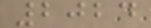2024
